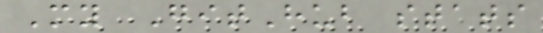My GitHub stats
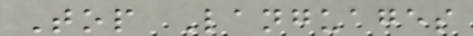Top Languages
